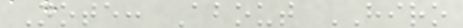Note: About HIRO
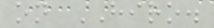on HIRO.
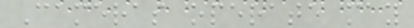Cameras operate may
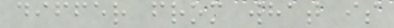differ from what is
